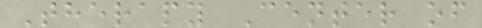Therapy Center of
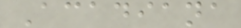Acadiana
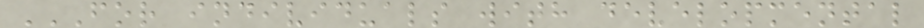FOR INDIVIDUALS WITH DEVELOPMENTAL
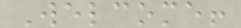Welcome!
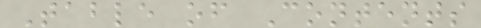Table of Contents
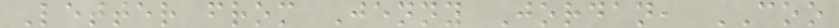Letter from Jenny Jordan, COO
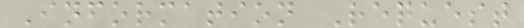Information Request
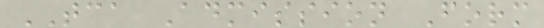TCA Admission Form
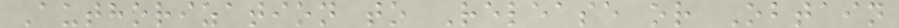Authorization to Release or Obtain
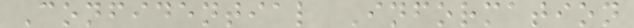Confidential Information
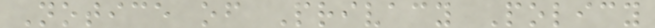Notice of Privacy Policy
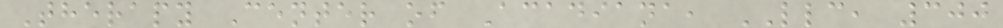Therapy Center of Acadiana, LLC, 300
